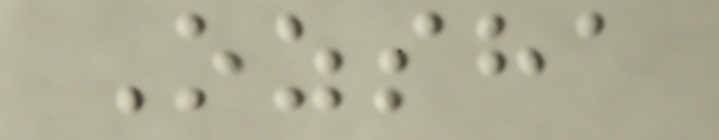Ozsha
